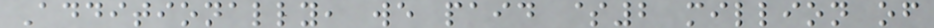Additionally, we paid $2 million of
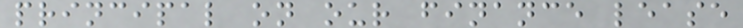principal on our finance lease
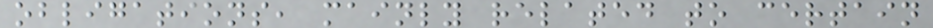obligations, mainly related to certain
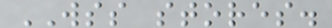WSS stores.
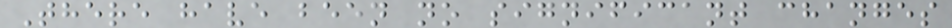There have been no significant changes
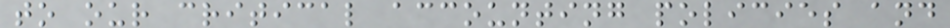to our critical accounting policies and
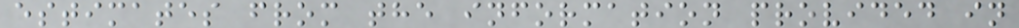estimates from the information provided in
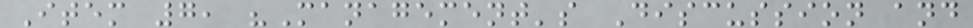Item 7, "Management's Discussion and
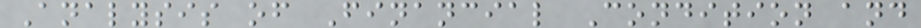Analysis of Financial Condition and
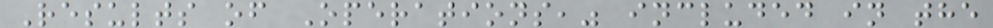Results of Operations," included in the
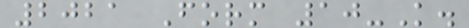2021 Form 10-K.
